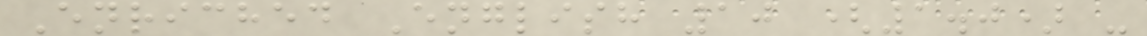Enriched English 10 (1.0) -
